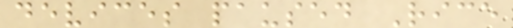devices paused Rice
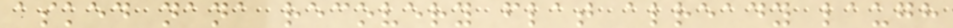asked nana recovery flat already laugh
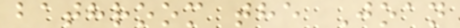bathroom the Joan
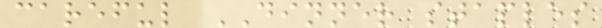careful DINNER staples
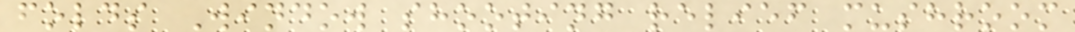folds Window shooting relief mushroom
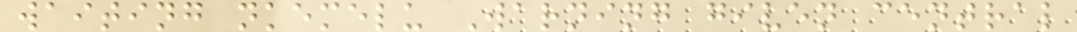waiting nkemelu Warning given central
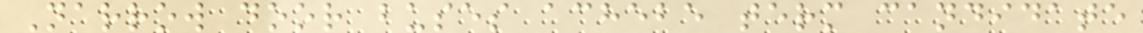Narrow door buses achebe term candidate
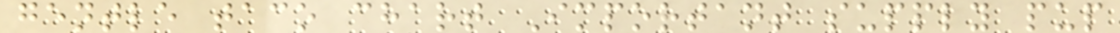gentle taco chart Important supply pup
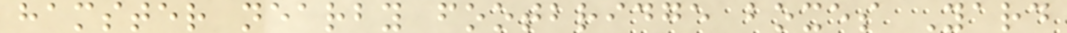hamster nearby footbridge boxes Yard
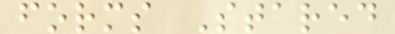forms Stared
